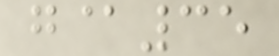g@35
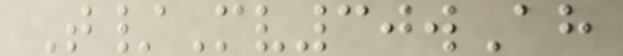T/Mv30wAh
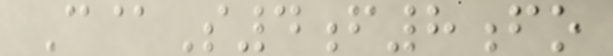C@S4f8fo
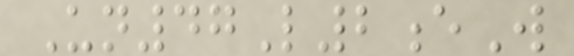Un47L2eW
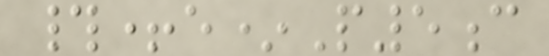#+e*P5c
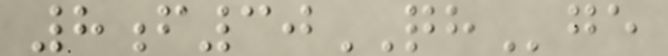8f30QHge
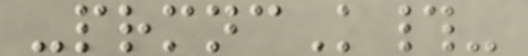-prmncK#-
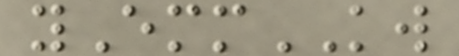yEmmKW
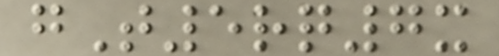gT5rq7x
